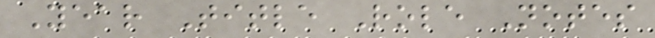Year Title Role Notes
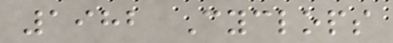1982 Cyclops
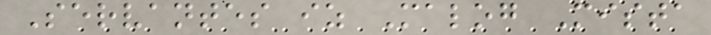Servantes iz Malog Mista
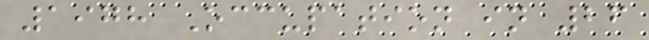1978 Occupation in 26
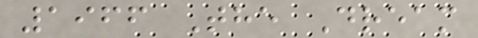1966 The Dream
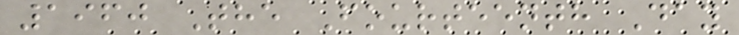1960 The Fourteenth Day
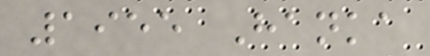1955 Hanka
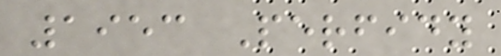1953 Perfidy
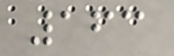163
